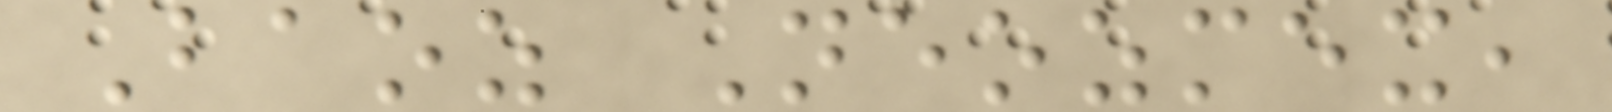Baoz Neozmex,
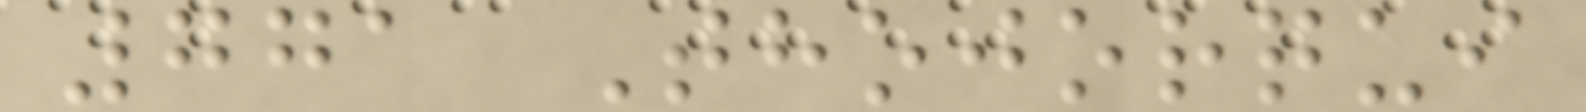771 Thojorqui
